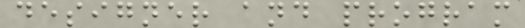designer and program
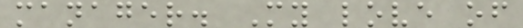manager. My love of
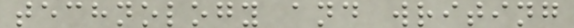technology and writing
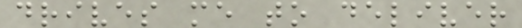drives me to deliver
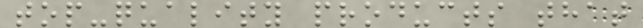top-quality products that
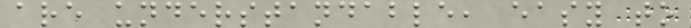are understandable, easy to
